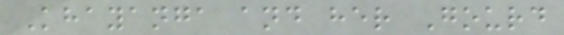Khayanga and her Gourd
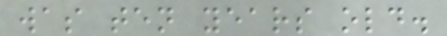was ten years old.
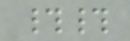##
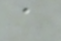a
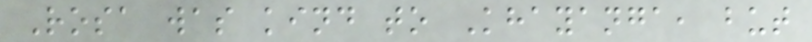Rosa was kind to Khayanga, but
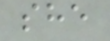she
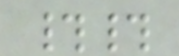##
